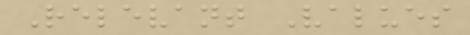Relevant Values
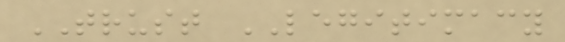TRUST LEGITIMACY
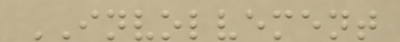INVOLVEMENT
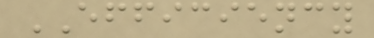EFFICIENCY
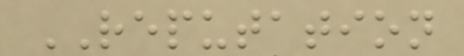REPUTATION
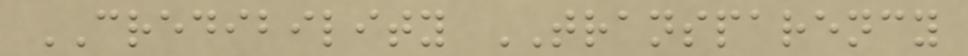CREDIBILITY TRANSPARENCY
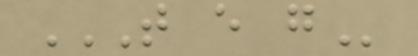T E G
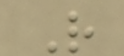R
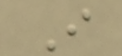I
